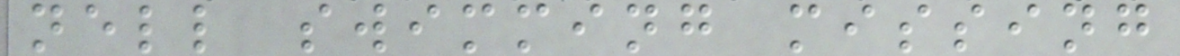nell swimming missing
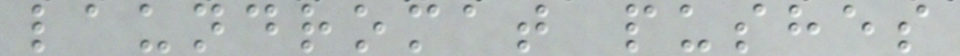laundromat pushes
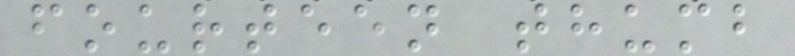fourteen thumb
